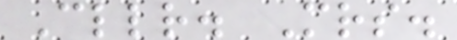Cllr. Mrs.
